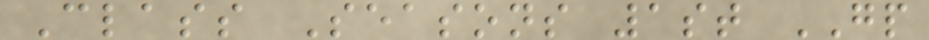Class Seasons 1st GP
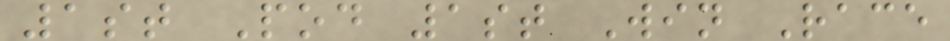1st Pod 1st Win Race
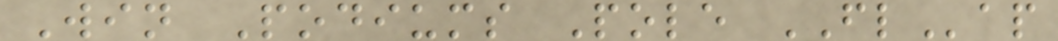Win Podiums Pole FLap
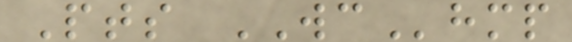Pts WChmp
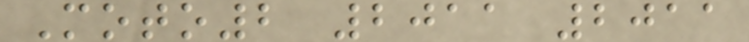Moto2 2011 2011
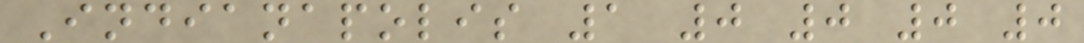Indianapolis 1 0 0 0 0
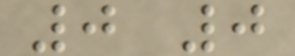0 0
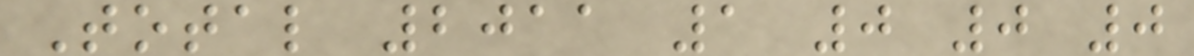Total 2011 1 0 0 0
